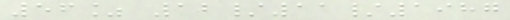56% 12/11/1987
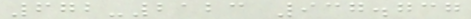672-2123 937.737
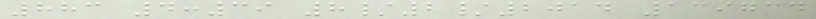883 4:39 8/2/2014 139734
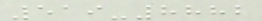519-8882
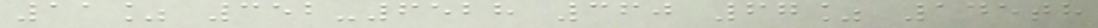11% 352-6528 360 67% 145th
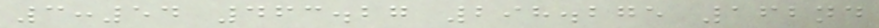3:54 463.27 298.275 162nd
